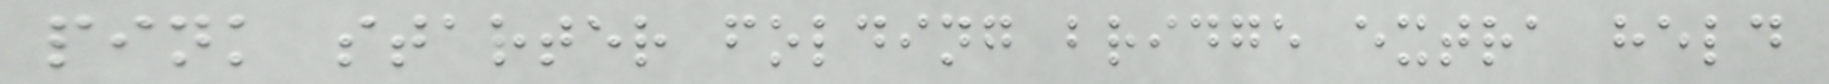pink starter folding bridge extra held
